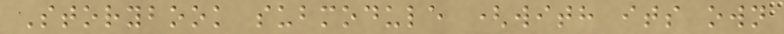Storybook submodule (with its own
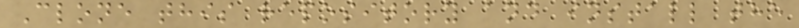Clone this repository and install the
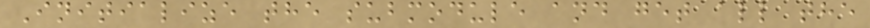Initialize the submodule and get all the
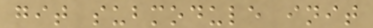git submodule init
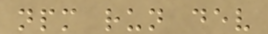npm run dev
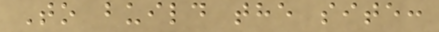To build the site:
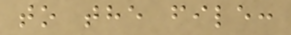to the file:
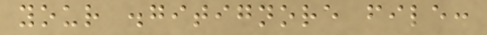your .gitignore file:
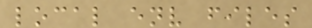local env files
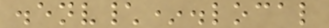.env\*.local
